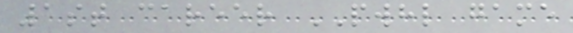1st career PWHL game
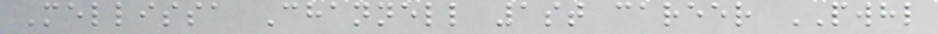Mellissa Channell 1st career PWHL
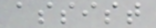assist
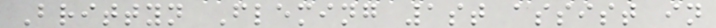Brittyn Fleming 1st assist in
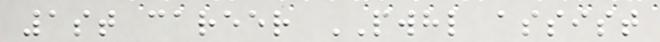1st career PWHL assist
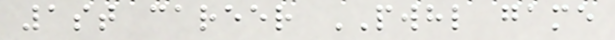1st career PWHL game
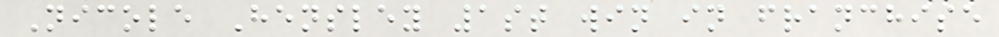Nicole Hensley 1st win in franchise
